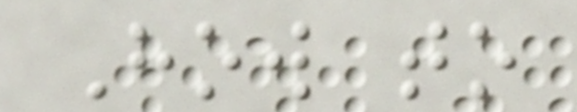How to
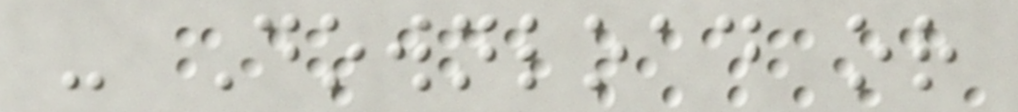- Download or
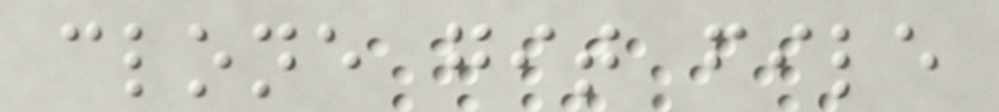clone git file
